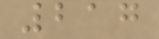217
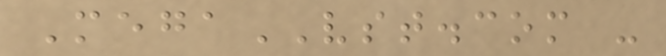MegaVST.com -
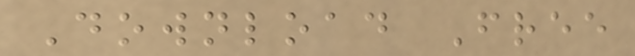Download Free
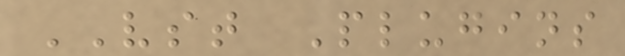VST Plugins
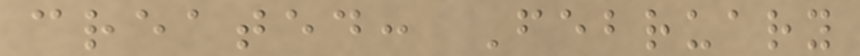created: February
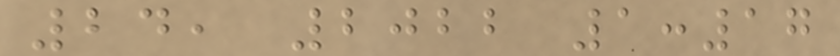24, 2022 1:17
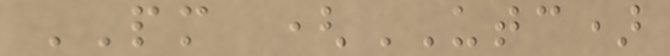PM (UTC)
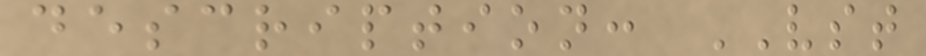description: VST
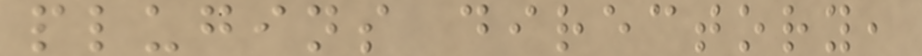plugins directory,
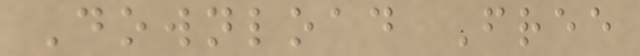Download Free
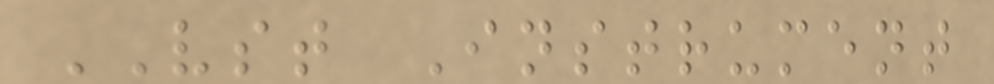VST Instrument
